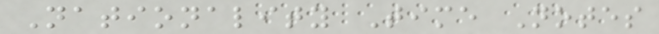Nationality Time Notes
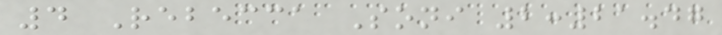4 Rebecca Soni 2:21.47
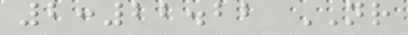2:22.22 NR
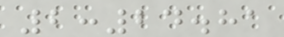2:24.81
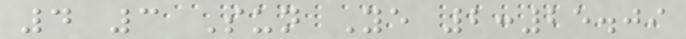4 3 Sun Ye 2:25.09
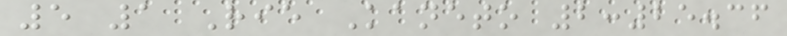5 1 Rie Kaneto 2:25.36
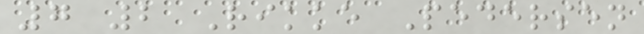7 2 Rikke Pedersen
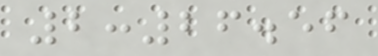2:26.56
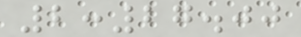2:27.00
